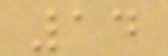14
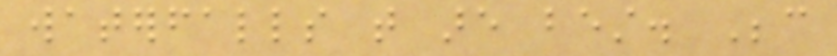waterfalls that are best. Because
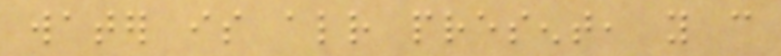water is already present, you can
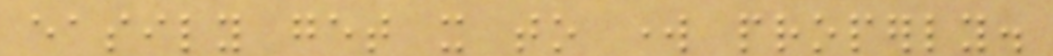easily get it to work properly.
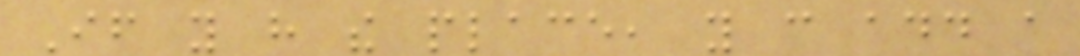If you have the place, you can add a
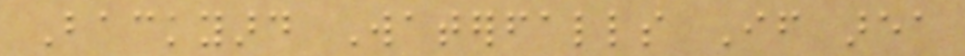Backyard Waterfalls If area
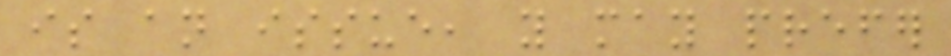is an issue, you may prefer
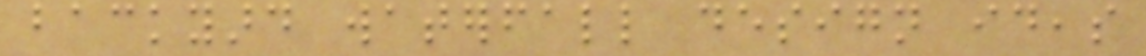backyard waterfall design ideas
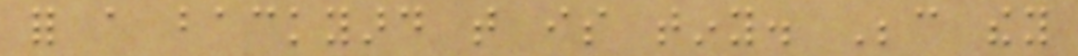for a backyard that is tiny. Because they
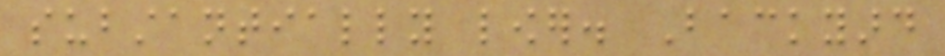substantially lower. Backyard
